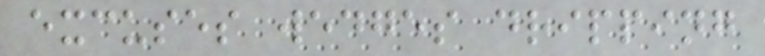excuses wedges dripping
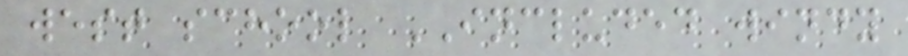west school INCLUDED windy
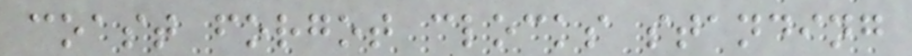coast forgot clocks standing
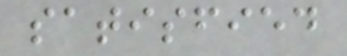satisfied
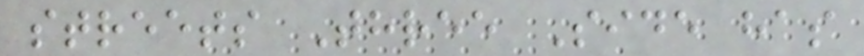streets Three Side has
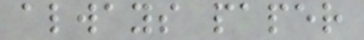always paper
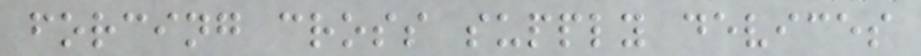forcing cross supply devices
